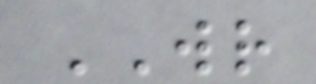WR
